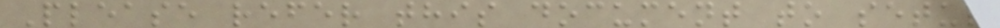Please refer this document to setup
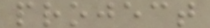project
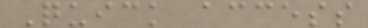Quick access
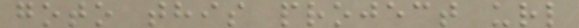goto this project url
